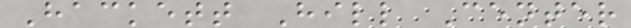Hackett Hill Center
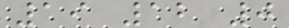19 12 0
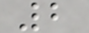2
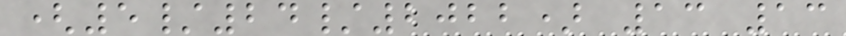(5/24/2022) 13 13
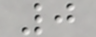0
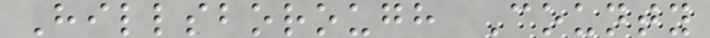Hillsborough County
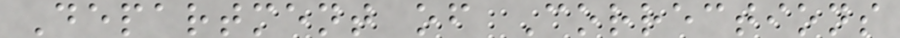Department of Corrections
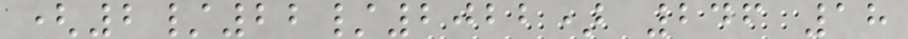(2/22/2022) 246 18
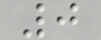0
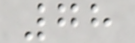78
